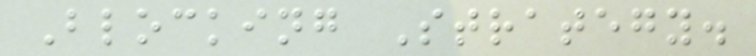Blocking Strategy.
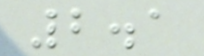2.1
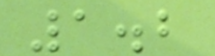1.2
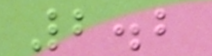2.2
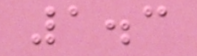1.3
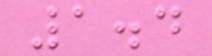1.4
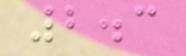2.3
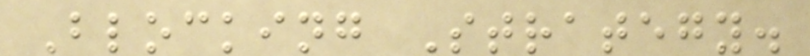Blocking Strategy.
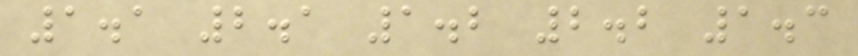1.1 2.1 1.2 2.2 1.3
